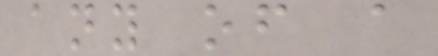any of a
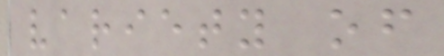variety of
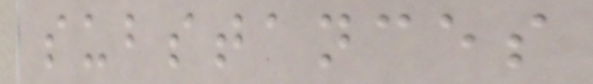substances
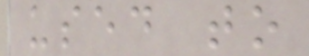used to
